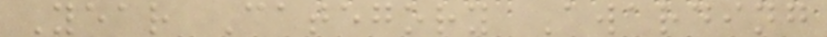Year Category Awarding
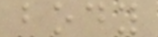body
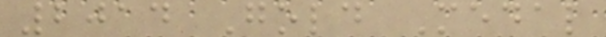2014 Gold Medal
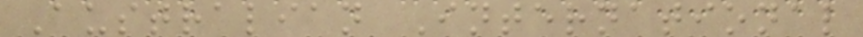Australian International
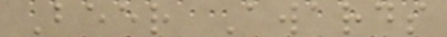Beer Awards
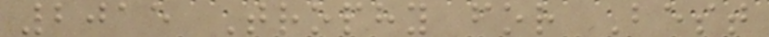2015 Trophy for Best
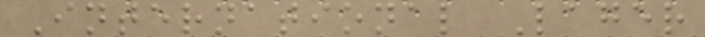International Lager
